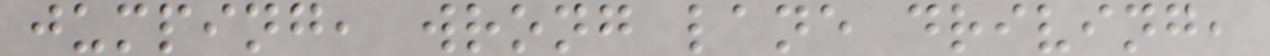jumping, wrong lane driving,
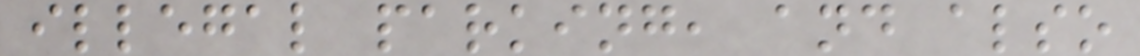illegal parking, and also
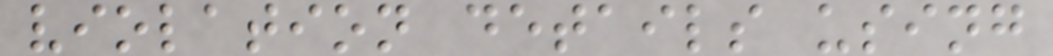violation details using
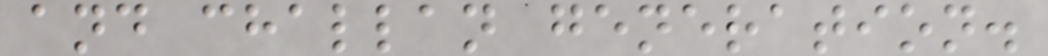and challan generation.
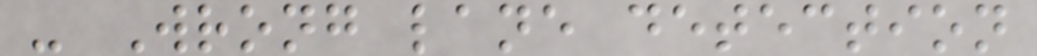- Wrong lane detection
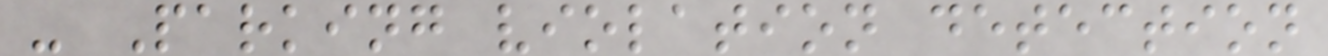- Parking violation detection
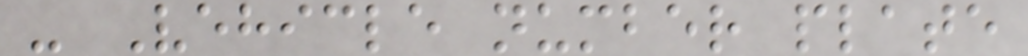- Vehicle number plate
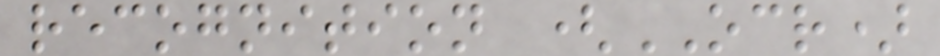recognition (OCR)
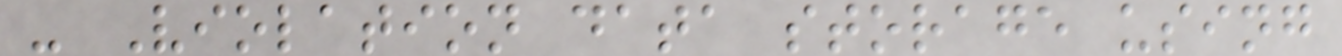- Violation data storage using
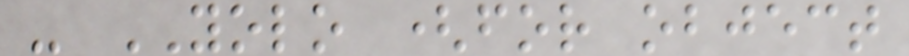- YOLO (for object
